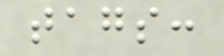tags:
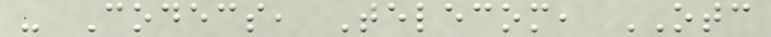- Codecs, Telecom, OTC
